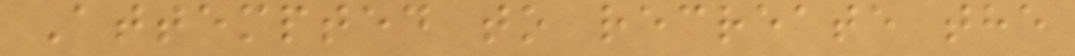Attempted to recreate the
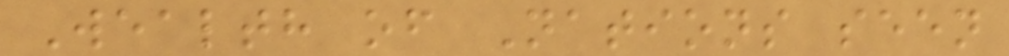Wealth of Nations seen
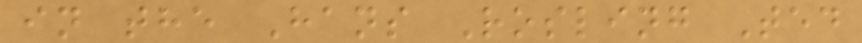in the Hans Rosling Ted
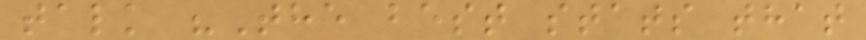talk "The best stats that
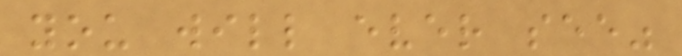you will ever see"
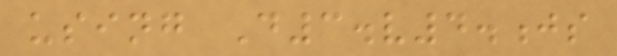using D3.v4.js
